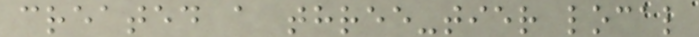created a three-tier local
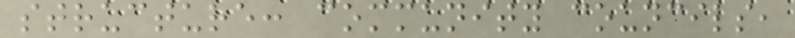structure: community councils,
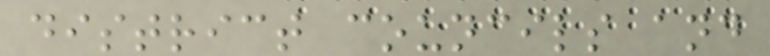district councils and
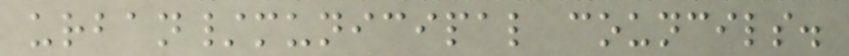urban/municipal councils.
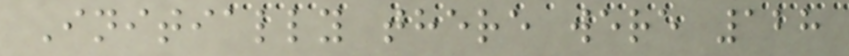Initially there were 128
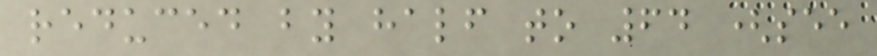reduced by half to 64 (see
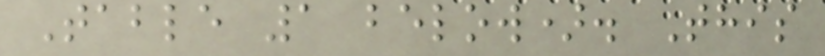Table 1 below). This
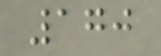170
